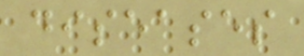diseases
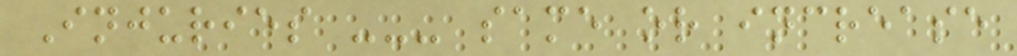Injuries --- same or increase
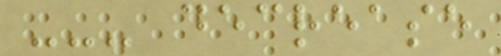--- decrease
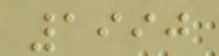1990
